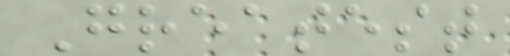Greatest
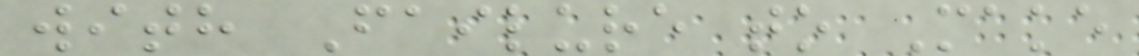with Failure to Make
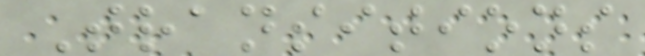Transitions
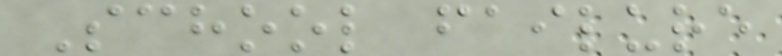School failure
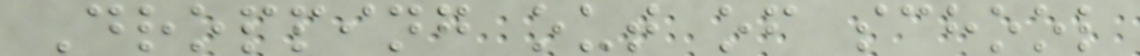Dropping out of school
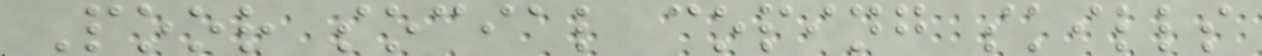Poor social coping skills
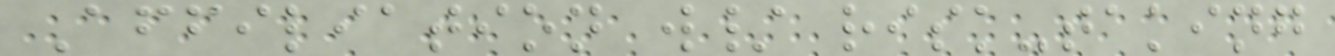Affiliation w/ risk-taking
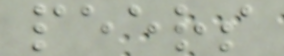peers
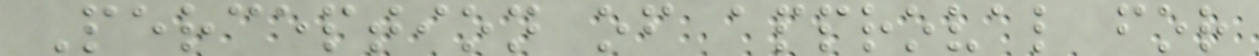Perception of approval for
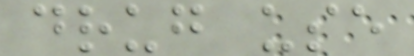drug use
